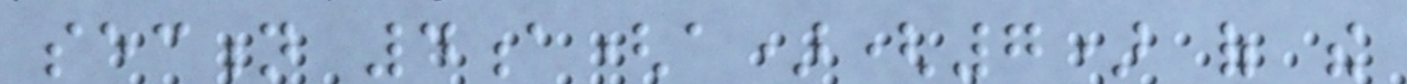section 4a(a)(7) of the
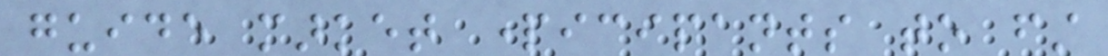guide market participants to first
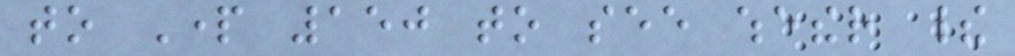to Part 150 to see whether their
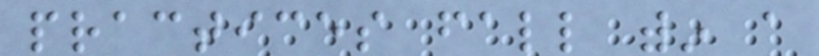practices fall within a
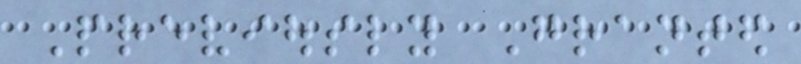Previously Granted
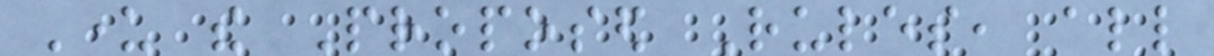Under the Proposed Rules, all
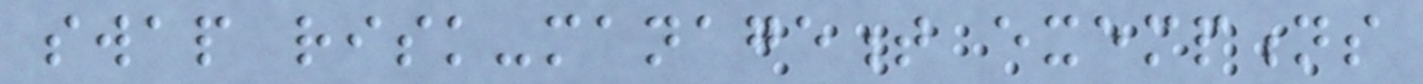swap risk-management exemptions
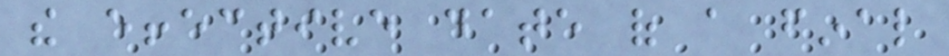the effective date of a final
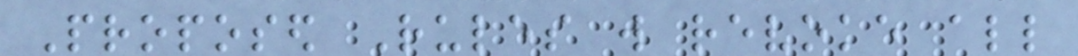Proposed Rules will revoke all
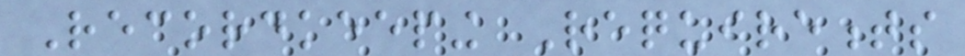Recordkeeping Requirements
